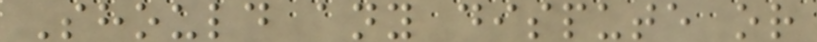Should any dispute or
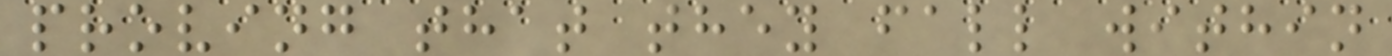proving that they fall within
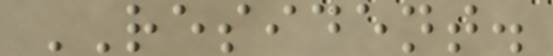RESIDENT.
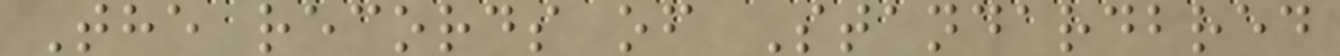The records of Standardbred
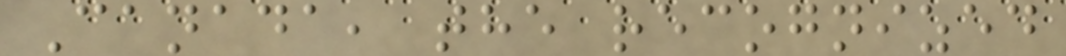Canada, the recognized
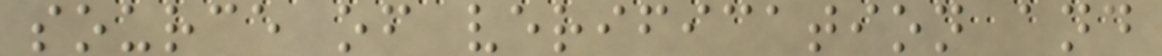source of verification and
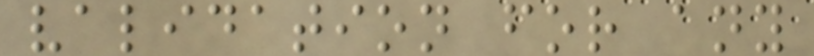validation for any
